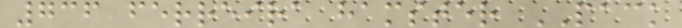736 ferreira hamster PACK
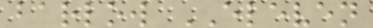barlow ELEVEN
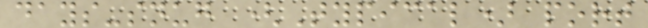days-snug (Typical) port
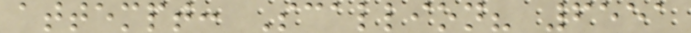attempt: Scallion? 6551
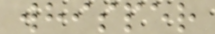whisper
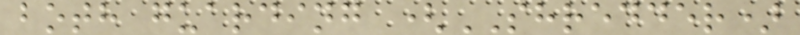both guarding (SHREDDER)
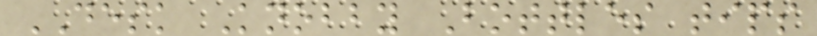DESK Knobby Bottles tips
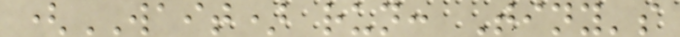(WAIT) run: Tiny's
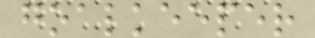goalkeeper
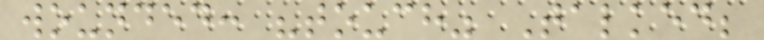wounded: "touch" Talked;
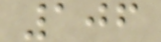106
